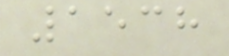1538
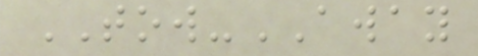TOW-AWAY
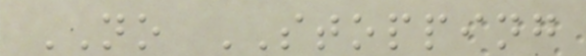NO STOPPING
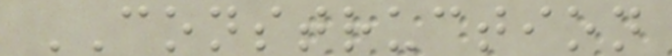CONSTRUCTION
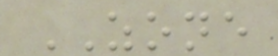ZONE
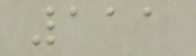111
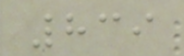839
